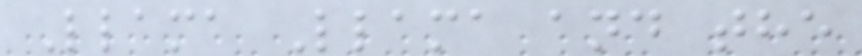Llama Llama and the
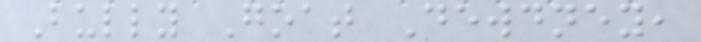Bully Goat Dewdney,
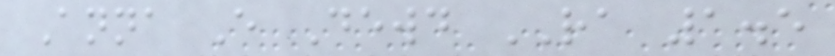Anna E Dewd RA 1.5
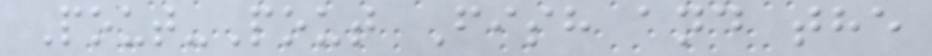Pout-Pout Fish and the
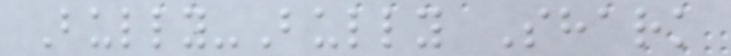Bully-Bully Shark
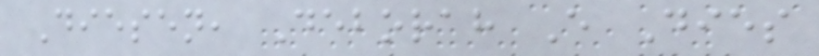Diesen, Deborah E Dies
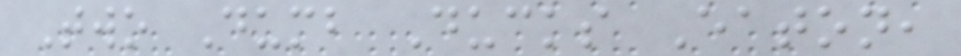Two Dumb Ducks Eaton,
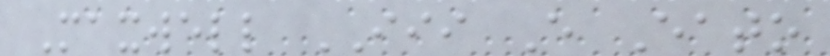Maxwell III E Eato
